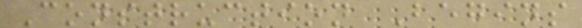Construction Begins
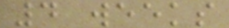4 weeks
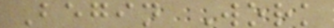Begin Work
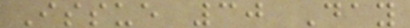Issue 30 Day
